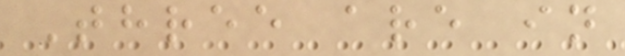Three are in
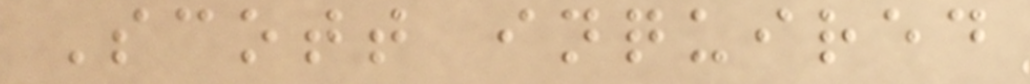Scott inquired
